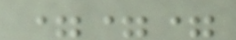===
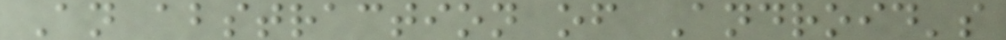An abstraction of Android's
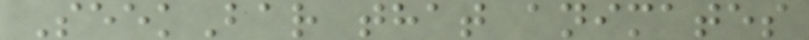SeekBar that animates
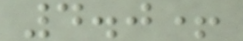4.0+
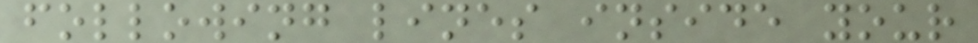following lines inside your
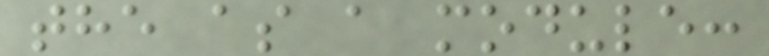the as a module:
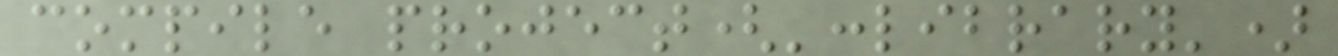compile project(':library')
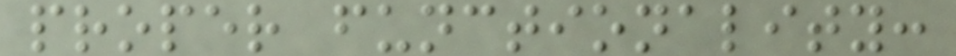proper functionality:
